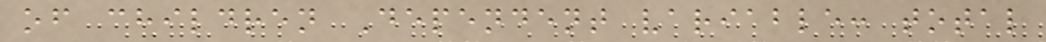of children Dependent variable: total
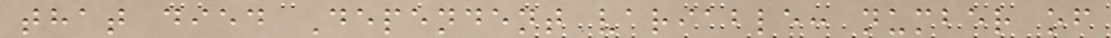that died Dependent variable: number of
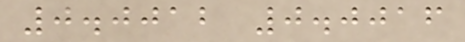0.0012 0.0016
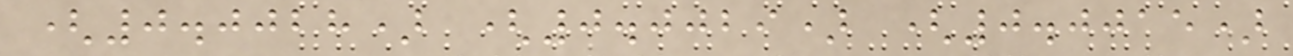(0.0028) (0.0029) (0.0015)
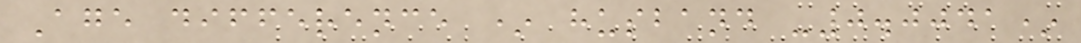Age difference * husband -0.0041*
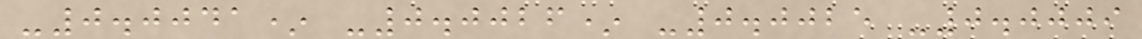-0.0041* -0.0026* -0.0025 -0.0009
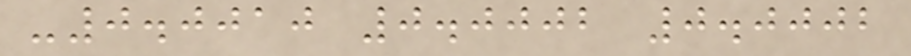-0.0010 0.0002 0.0002
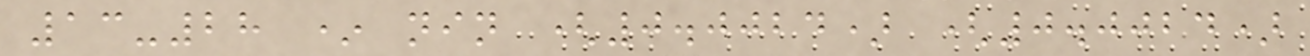13-28 * nin (0.0024) (0.0024)
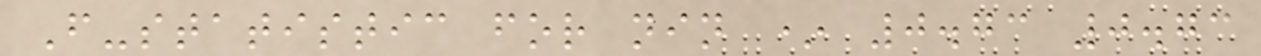F-statistic for nin * 0.73 0.73
